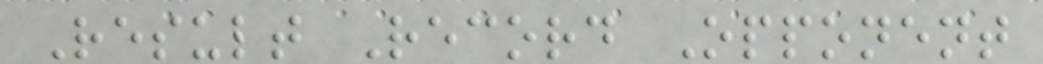Result Record Opponent
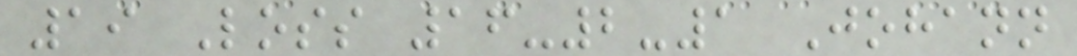19 Loss 16-2-1 Johann
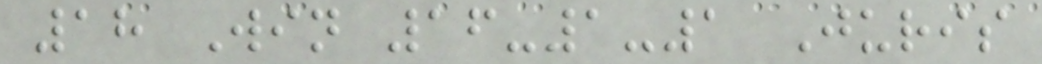18 Win 16-1-1 Juris
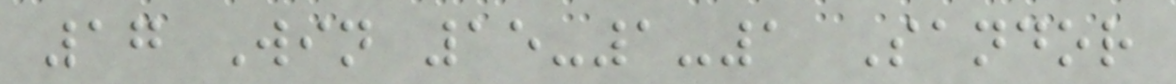17 Win 15-1-1 Sandor
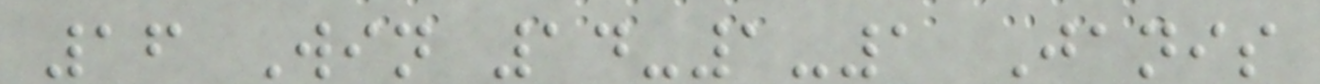16 Win 14-1-1 Janis
